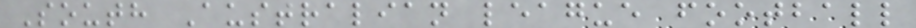South Australian league football
